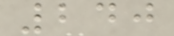240
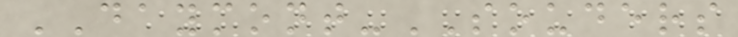DAYMONT-SOUDERS
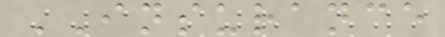INSURANCE
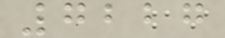7227
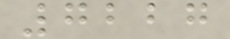7227
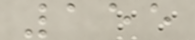155
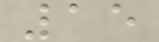15
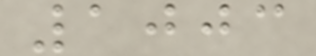1003
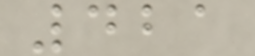421
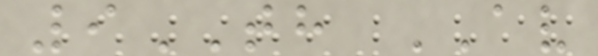9TH AV
